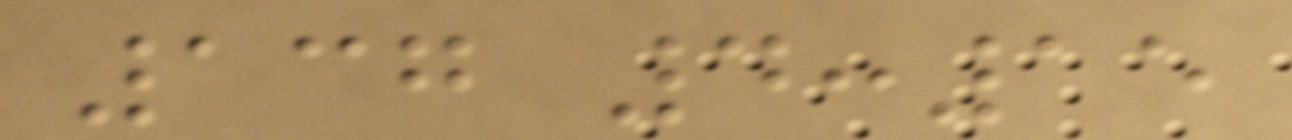137 4:15
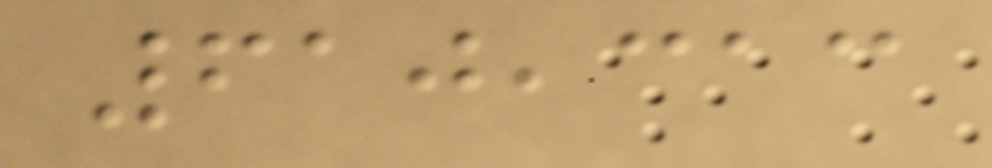610,313
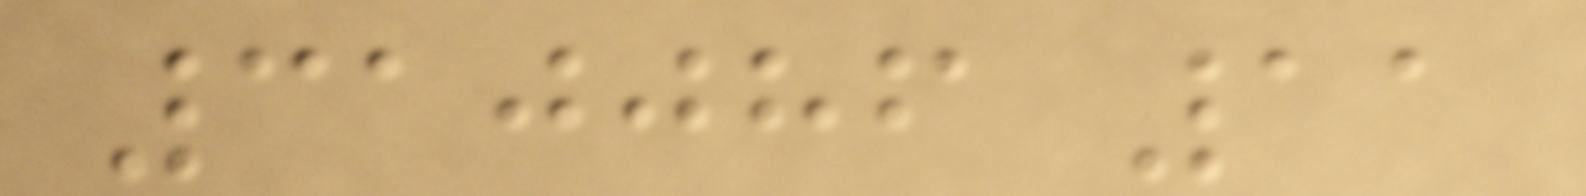310086 11
